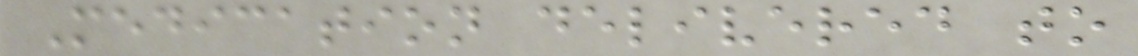Medication delivered to
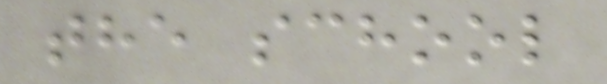the school
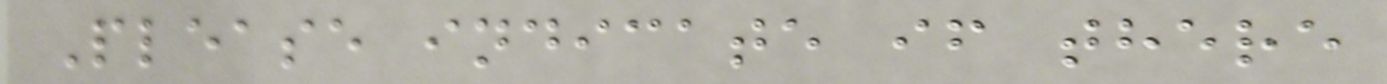Please indicate if there
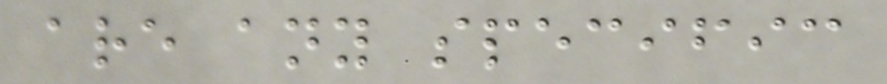are any specific
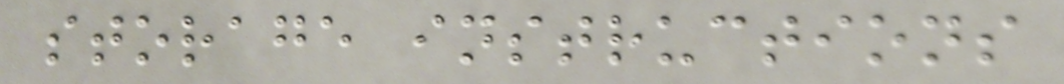storage instructions
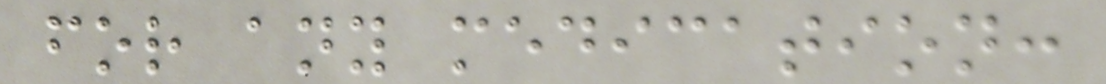for any medication:
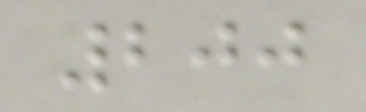200
